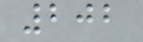202
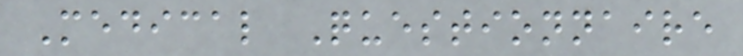Medical Questionnaire
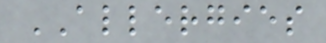ALLERGIES
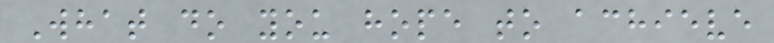What do you hope to achieve
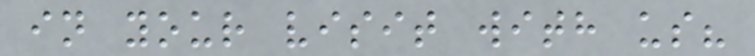in your visit with us?
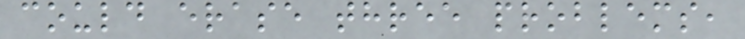could erase three problems,
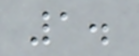1.
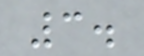3.
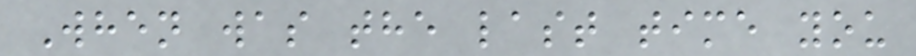When was the last time you
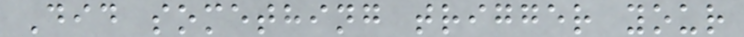Did something trigger your
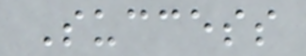Success
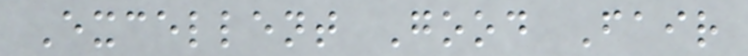Excellent Good Fair
